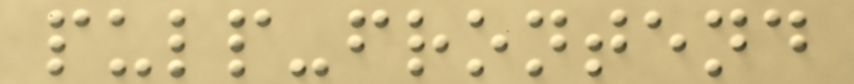pulp-frontend
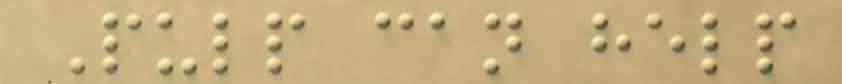Pulp can help
